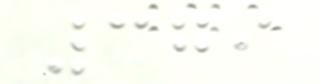379
